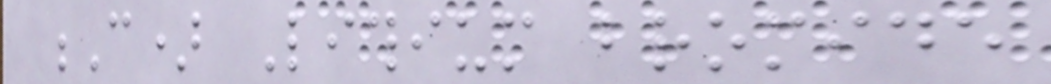C) Lithium bromide
